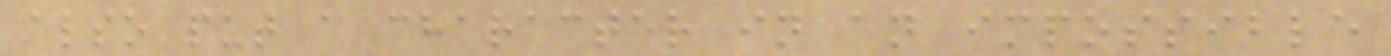also put a character in an impossible
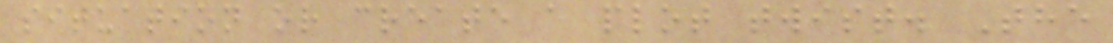situation or create a plot twist. The
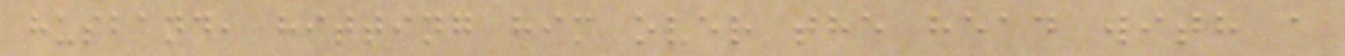husband, hitting him over the head with a
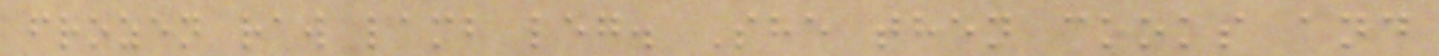frozen raw lamb leg. She then cooks and
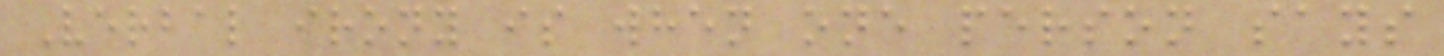Verbal irony is when one person says
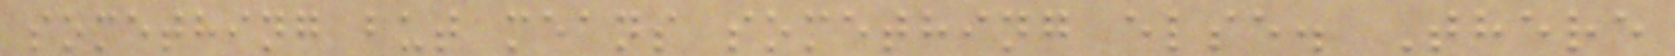something but means something else. There
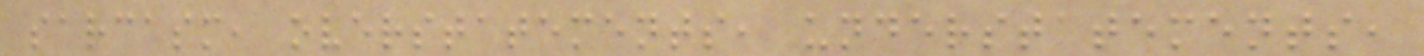sarcasm, overstatements, understatements,
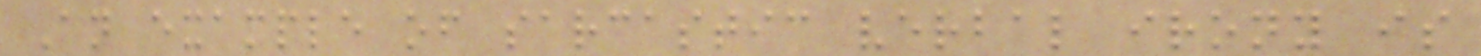An example of sarcastic verbal irony is
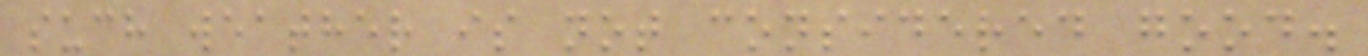such weather is not considered good.
